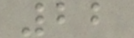22
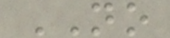NO
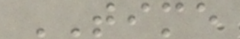TIME
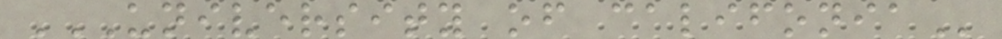UNIVERSITY OF CALIFONIA
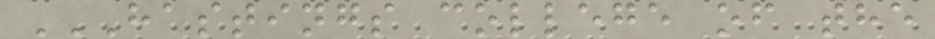HASTINGS COLLEGE OF THE
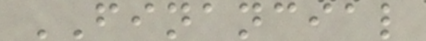FINANCIAL
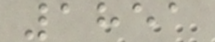1851
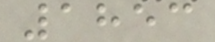1853
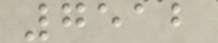7512
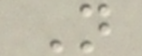N
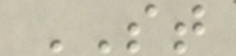ST
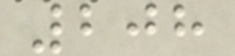208
